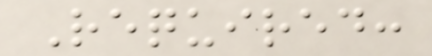Required:
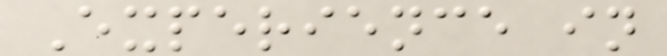Experience in
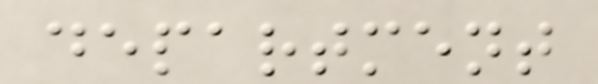department
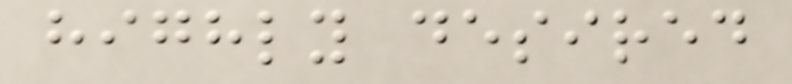highly desired
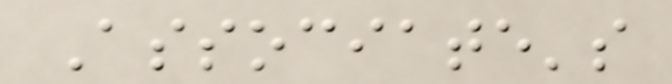Associate's
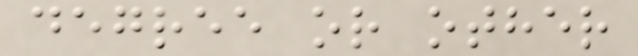degree or other
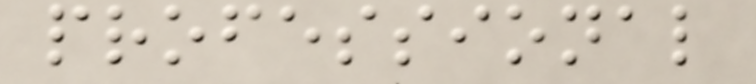professional
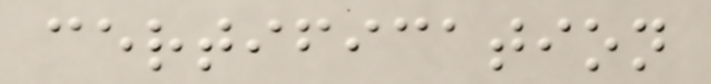certification
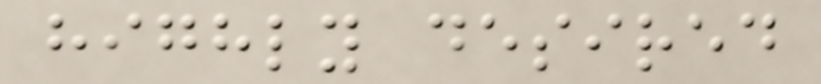highly desired
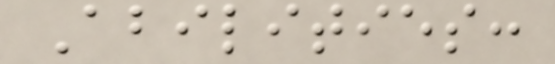Abilities:
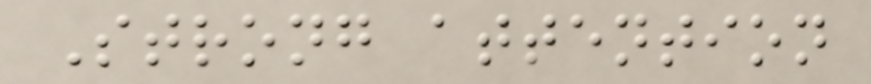Strong attention
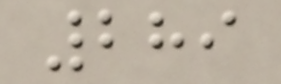289
